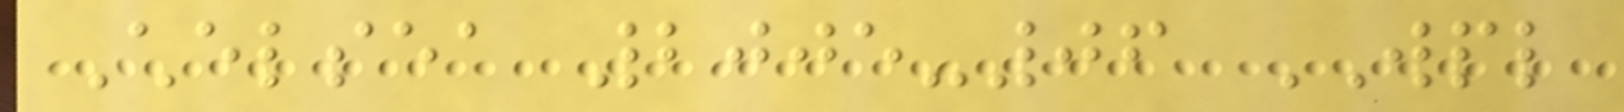Chelsea 2005-06 WPL
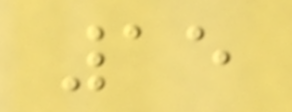15
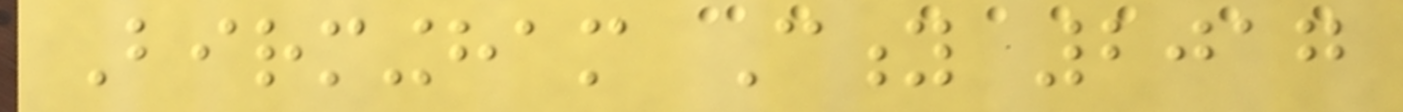Birmingham City 2017
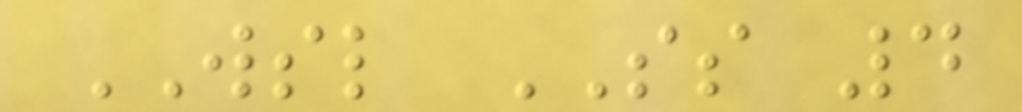WSL SS 4
